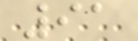91
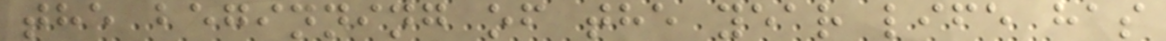the beginning of the year life has
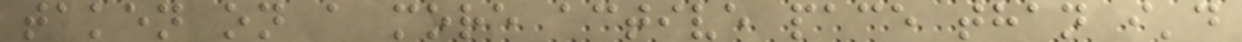taken on a more active pace than i'd
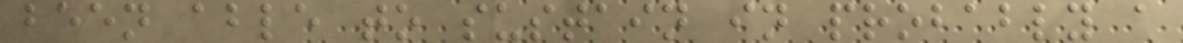been able to sustain in probably a
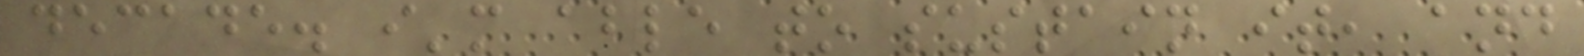decade. i'm able to sustain it, and
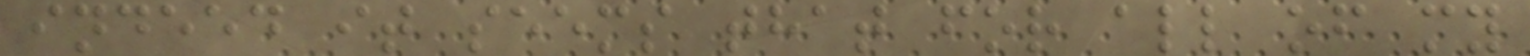indeed it seems that for all of my
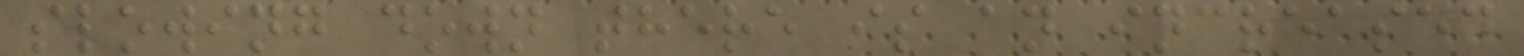slowing down there is an increased
